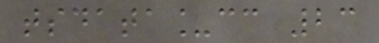tsdata_cc 23
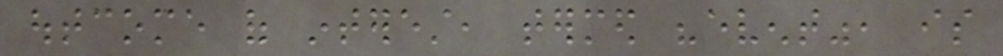outcome of interest, termed "event", is
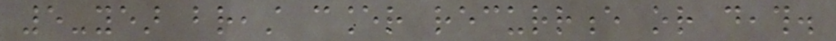5-year breast cancer recurrence or death.
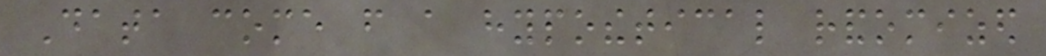Data come from a hypothetical randomized
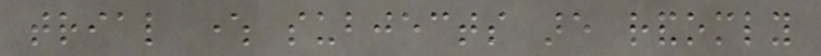trial where subjects are randomly
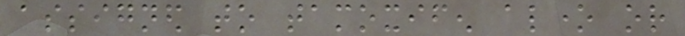assigned to tamoxifen alone or
